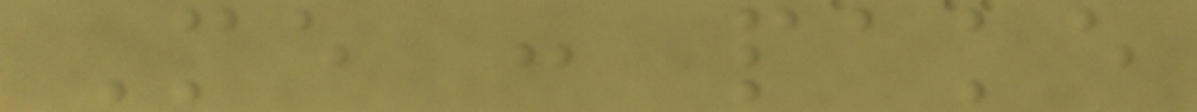Me : pake
